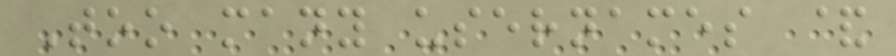Too many usernames &
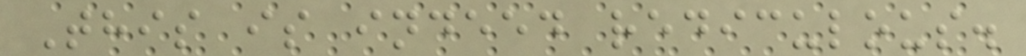This is indeed rediculous.
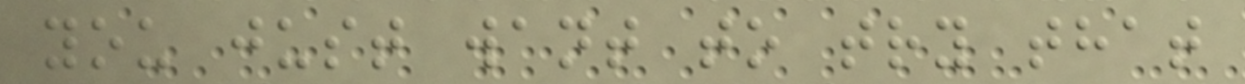you just want to try that
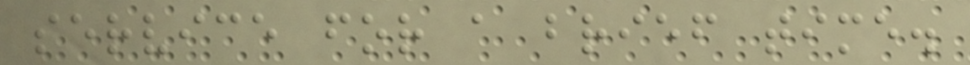service for a brief time.
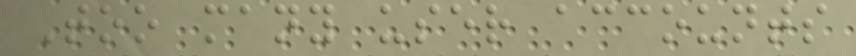Too many user accounts
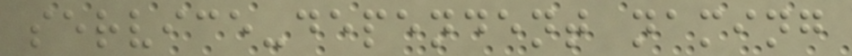service-dependent naming
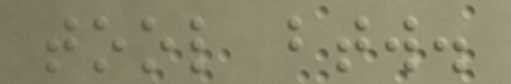tool btw.
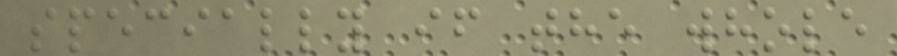specially if the whole
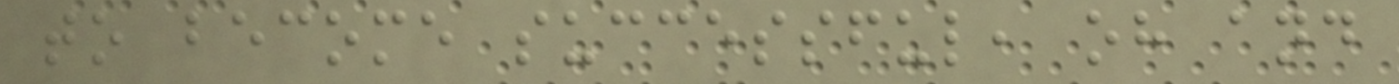to become successful, oh and
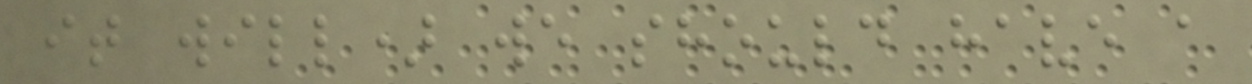it will) we should have a
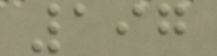197
